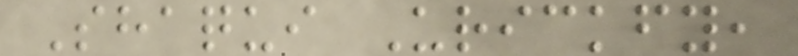Shaqui Urickfy,
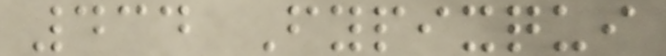434 Fypixqui
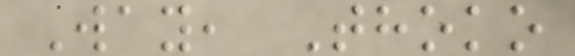Way, Thoko
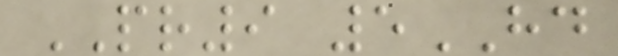PR9 5HD
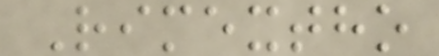Rimextho
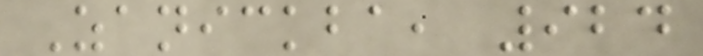Zanickba, 924
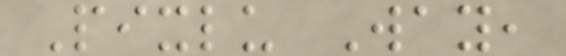Pixlu Way,
